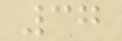37
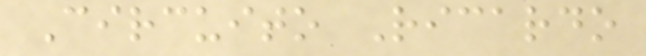Circuito Ricardo
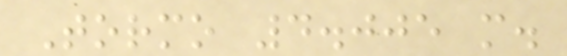Tormo 4.005 m.
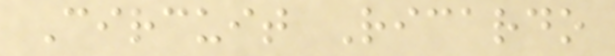Circuit Ricardo
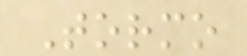Tormo
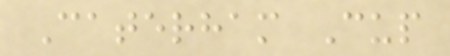Caterham Cup
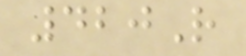420R
